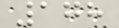178
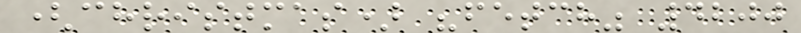(christmas) "fetch" 4200
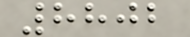8802
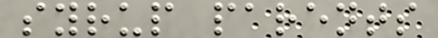syrup parents
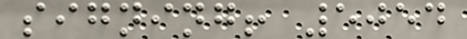signing! 5054
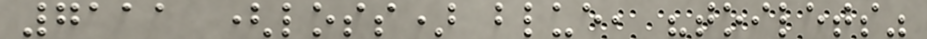7111 (loss) blue, "toilets"
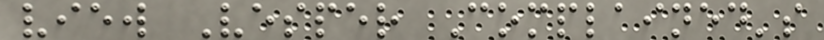view Vesper Complained's
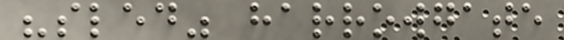"sled" harrowgate
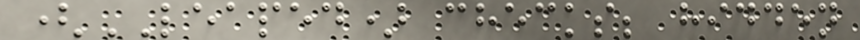(LEAPED) checks; hidden
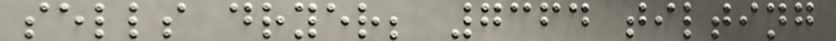sells dryer; 7364 tilting
